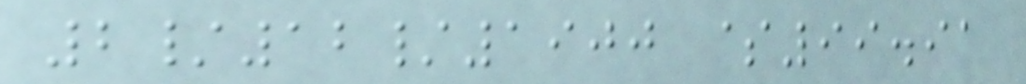2/12/1900 $99.91
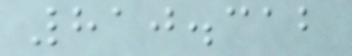810.312
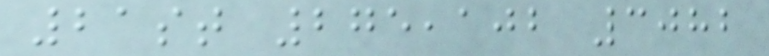21st 275,102 3082
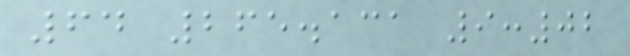64 265.131 9:02
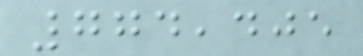774,405
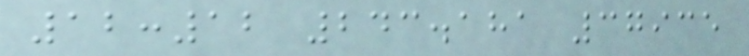12:12 243.181 37935
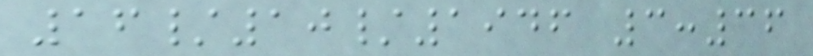16/10/1946 3:36
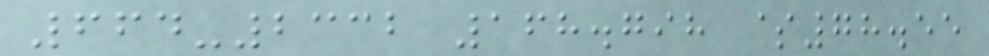664-2332 168.798 $78.55
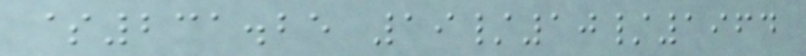$231.25 19/10/1964
